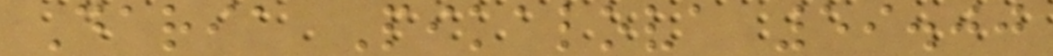Daria Pikalova 59.00
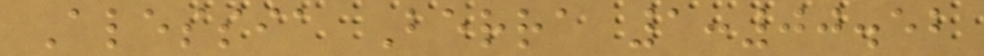Alessia Berra 1:00.52
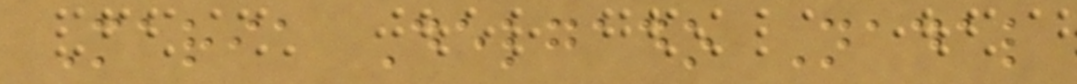Maria Delgado Nadal
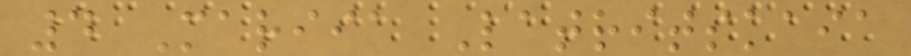4 Mariia Latritskaia
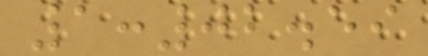1:02.59
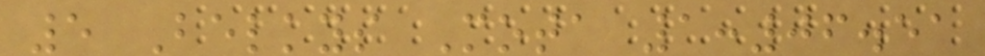5 Belkys Mota 1:06.51
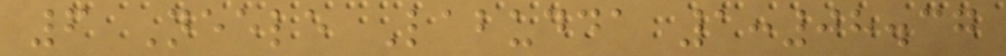6 Neele Labudda 1:08.37
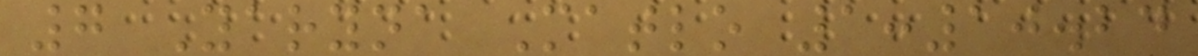7 Yaryna Matlo 1:10.24
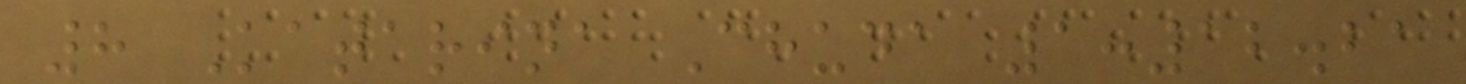8 Katarina Chuda 1:12.21
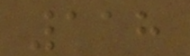118
